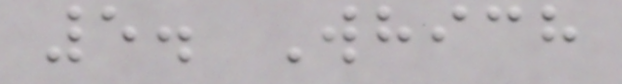5. Which
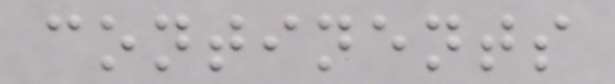continents
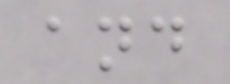and
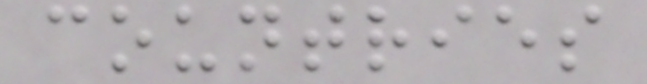countries
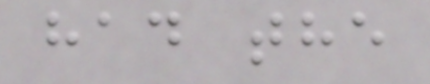had the
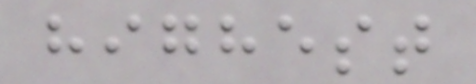highest
